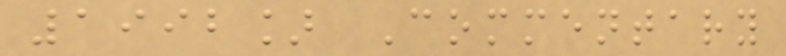1992] Commentary
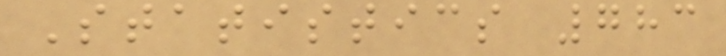Statistics 783
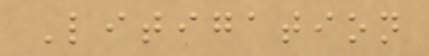Litigation
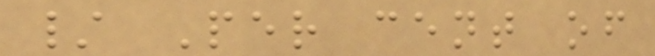/ Per cent of
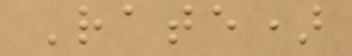Rate)
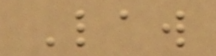Law
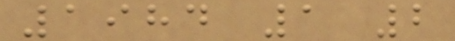1984 1 2
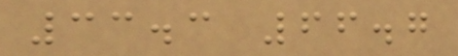33.3 66.7
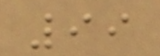99
